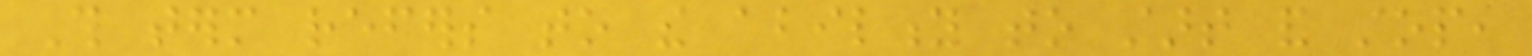This term refers to the ability to start and stop,
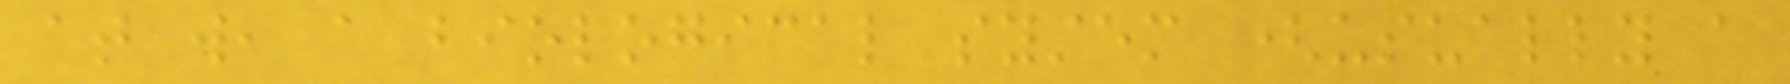at will, a biological system (usually a
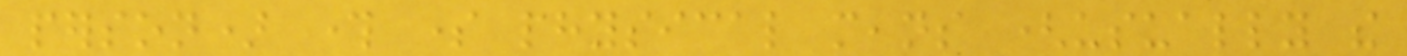person) through some physical means (usually the
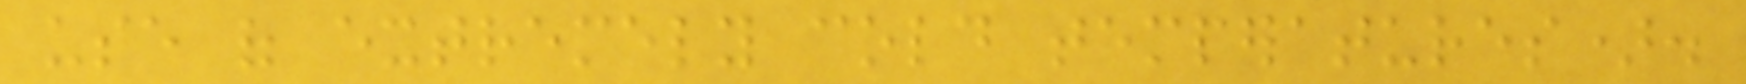use of extremely cold temperatures).
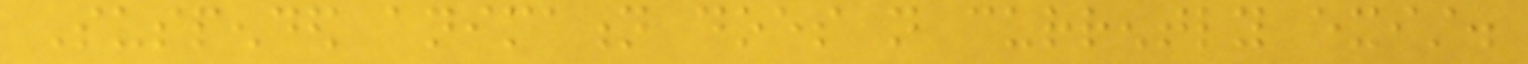Suspended animation does not currently exist.
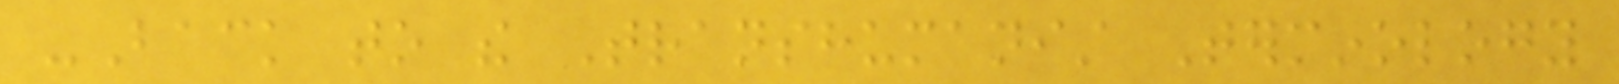-Back to the Transhumanist Terminology
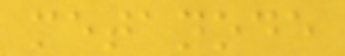metanode
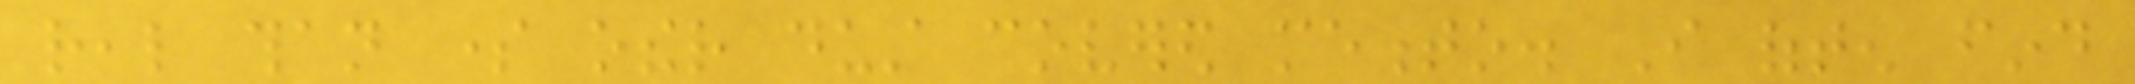real than some other dust covered memento. I often find
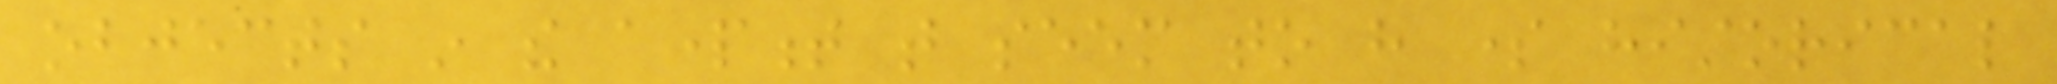objects in the apartment that seem to have some historical
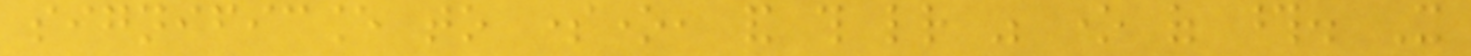significance to someone, and this letter was one of those. It
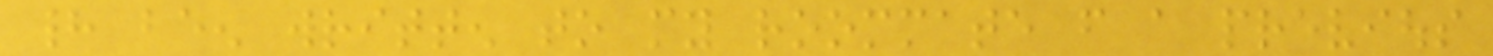had been written to my roommate from a previous
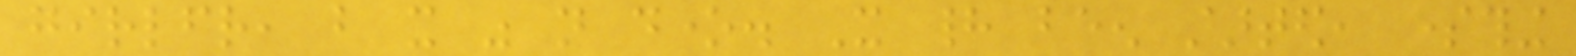girlfriend, but it was not done. It had been started, something
